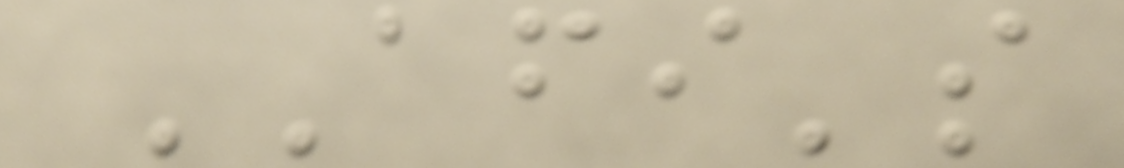AFI's
